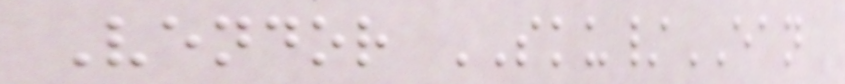Vendor SKU/EAN
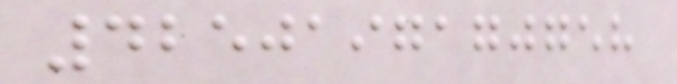4250197170758
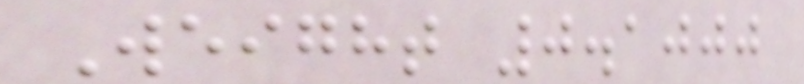Weight 0.1000
